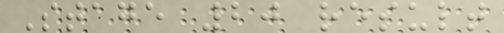Stage 20 result
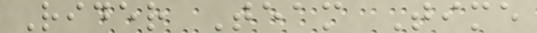Rider Team Time
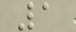1
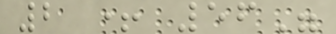2 + 56"
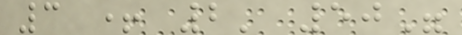3 + 2' 50"
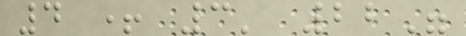4 + 3' 22"
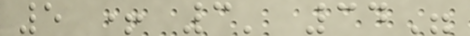5 + 3' 34"
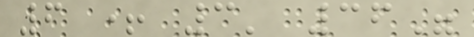6 + 3' 36"
